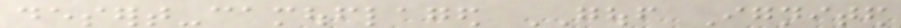desert-camouflaged GOUF Ignited
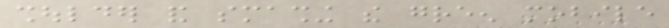shoulder and smashing the green mobile
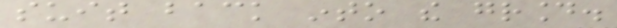suit back into the ground.
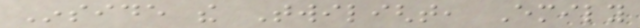Inside the Twilight, Emily
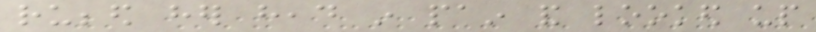rubbed her head in pain and looked up
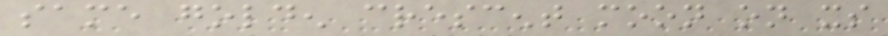same golden crescent moon on its
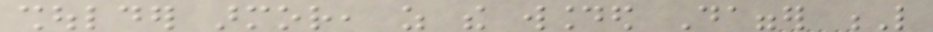shoulder armor, as the wounded Dagger L
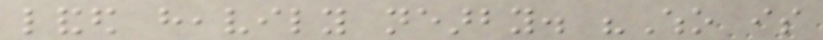landed heavily nearby. "Who is
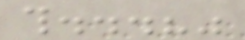this...?"
